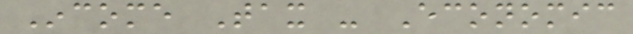Income Tax - Economic
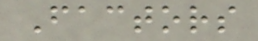Factors
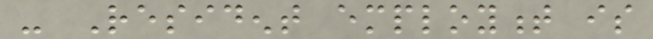- Resident employment is
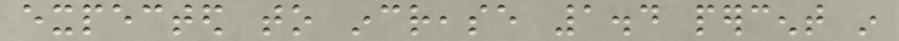expected to increase 1.4 percent in
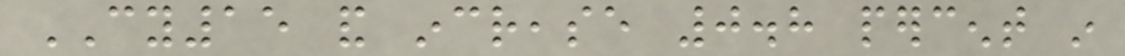CY15 and increase 0.8 percent in
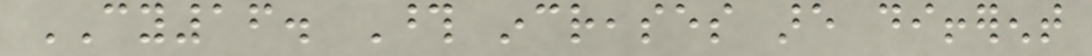CY16. Those increases are different
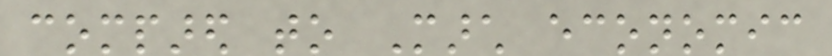compared to March economic
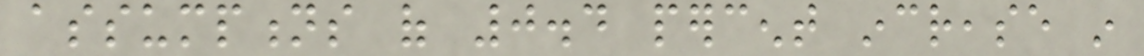assumptions of 0.4 percent increase in
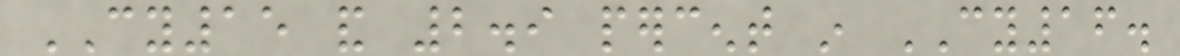CY15 and 2.9 percent in CY16.
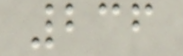236
